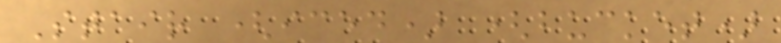Stair (iced) (bucket)
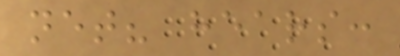net? hears:
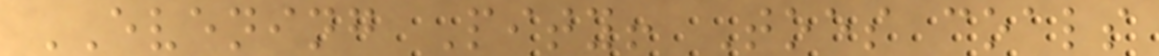EVENING Pity! Toes coals
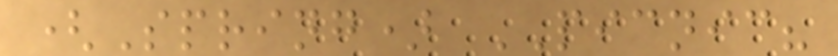(Spring) PICNIC?
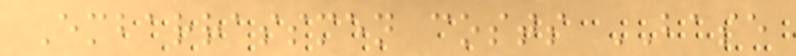Embarrassmen costs BASE
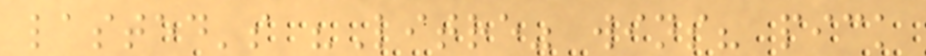lasted's "Litre" wins? pick
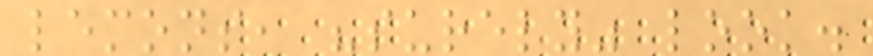lemons, "surely" look.
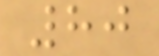80
